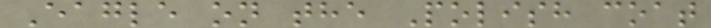Eagle on the Polish coat
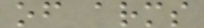of arms
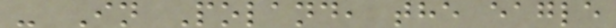- In Poland, the eagle
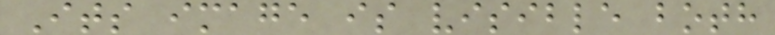Its image is visible both
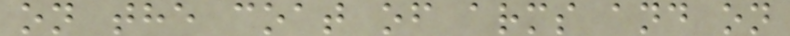on the coat of arms and on
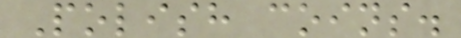Polish coins.
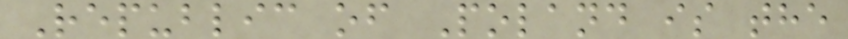Republic of Poland is the
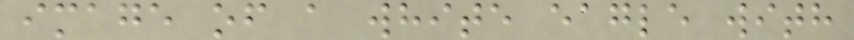image of a white eagle with
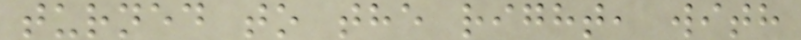turned to the right, with
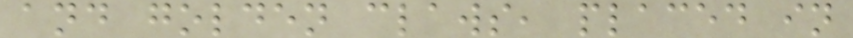and golden claws, placed in
